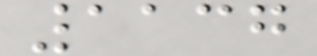1137
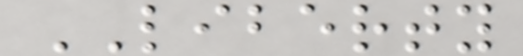LIBERTY
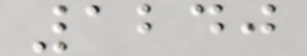1240
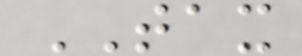TAX
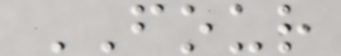FOUR
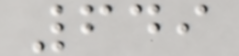649
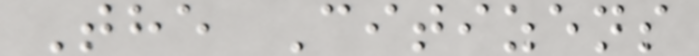The Citizens
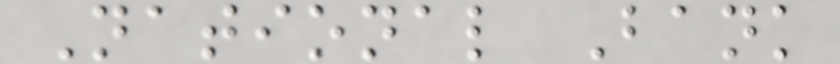National Bank
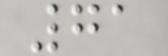71
